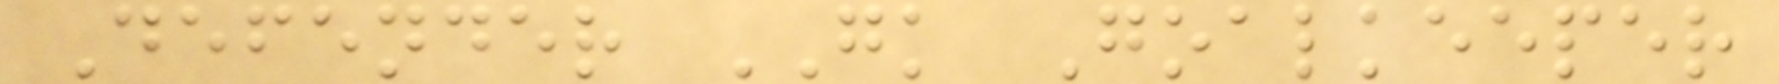Defender GK Goalkeeper
